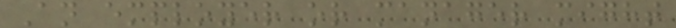An employer or manager might
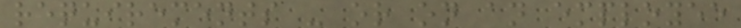requirements - or on an employee
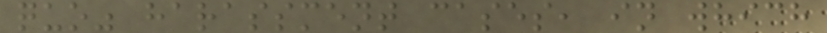quo" harassment cases, in which
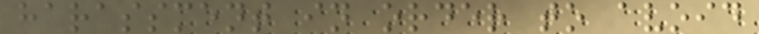harassment in order to avoid
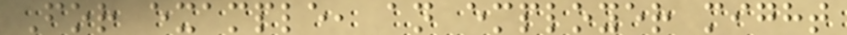For example, an employer might
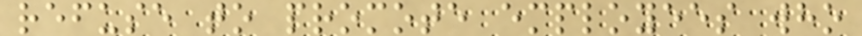refuse to promote employees who
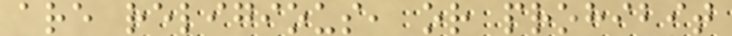are religious, or prohibit
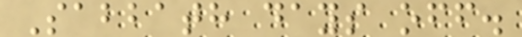Sabbath days off.
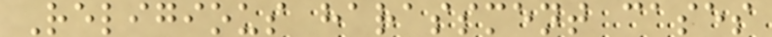Religious harassment cases
